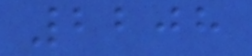2208
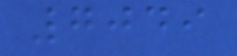7049
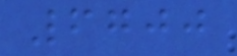6700
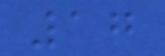17
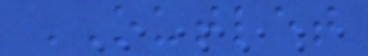OUTLET
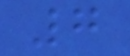7
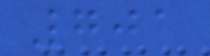701
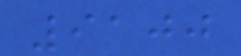9100
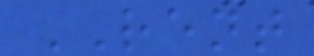RENT
